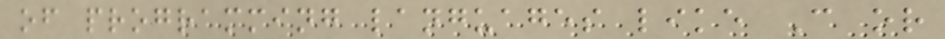of programming languages like C or
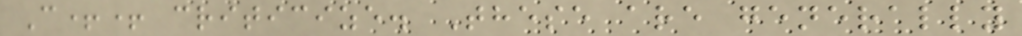C++ criticize. These are generally
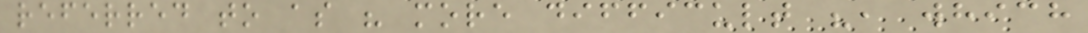referred to as " more difficult ", which
